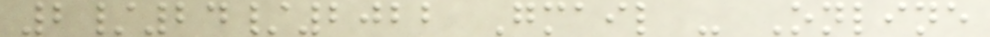2/24/2022 Gmail - Online
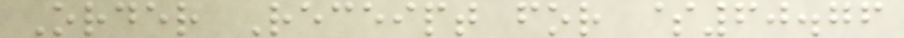Order Receipt for $60.76
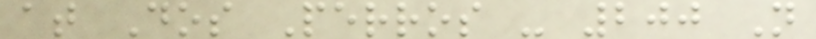at Dos Perros - 200 N
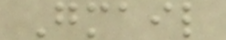Gmail
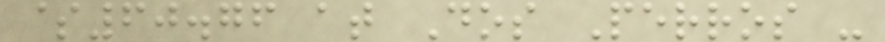$60.76 at Dos Perros -
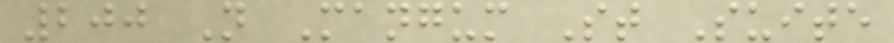200 N Mangum St Suite
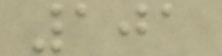101
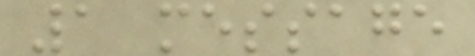1 message
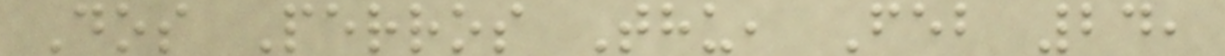Dos Perros Thu, Feb 24,
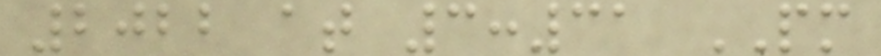2022 at 3:31 PM
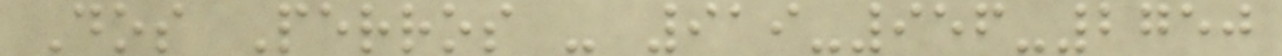Dos Perros - 919-956-2750
